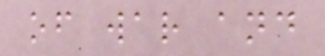of war and
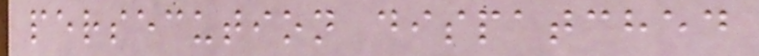persecution dispatched
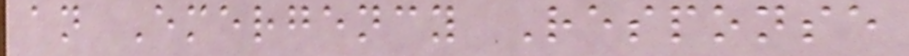an Emergency Response
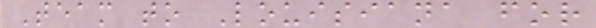Team to Louisiana for
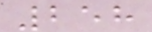258
